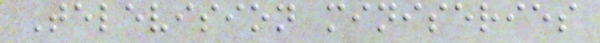Television miniseries
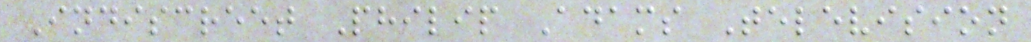Indiscreet Philip Adams Television
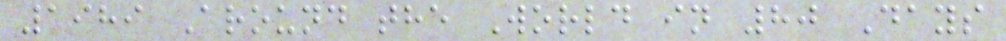1989 Around the World in 80 Days
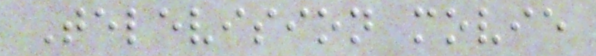Television movie
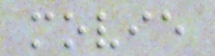movie
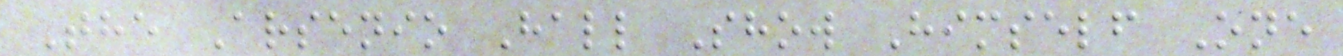The Arsenio Hall Show Himself One
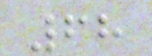68
